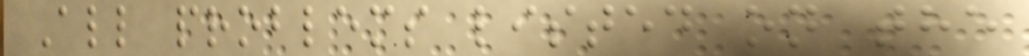All problems listed on the
